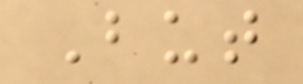But
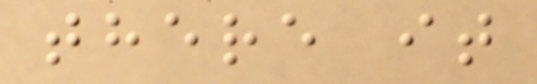there it
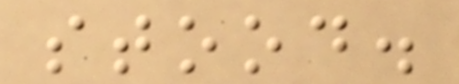stood.
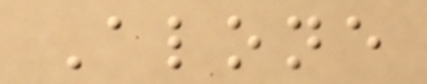Alone
